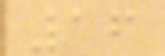16
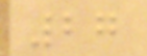27
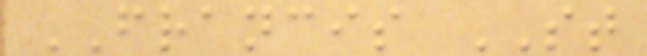FRANCIS ST
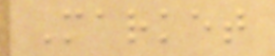Market
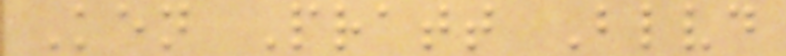Ken Pratt Blvd
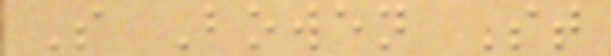S Bowen St
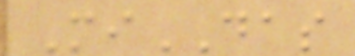MiDAS
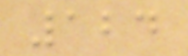124
